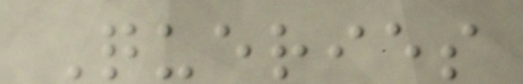Queries
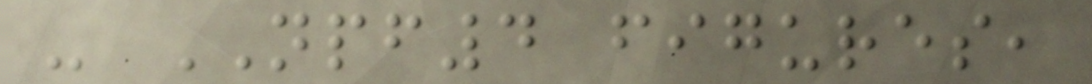- NPF4 figures,
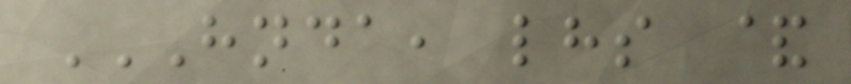HNDA, LHS &
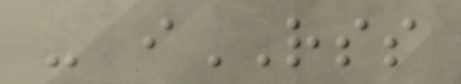- iRSS
